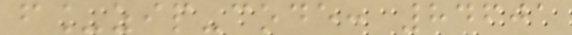f_zip-code: 84601
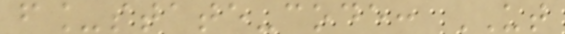f_state-code: UT
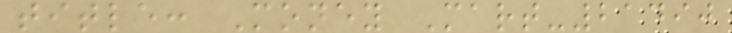title: Money Mart-21490
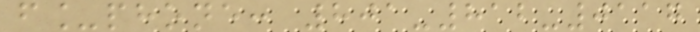f_phone: 801-812-0117
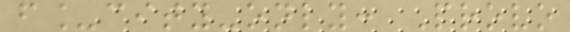f_city-only: Provo
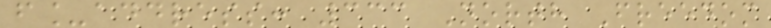f_address: 333 North Freedom
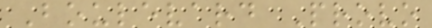Boulevard Provo
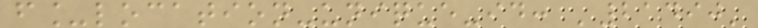f_location-unique-id: '21490'
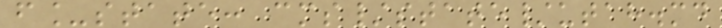f_state: cms/state/utah.md
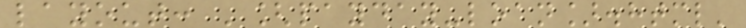layout: '[payday-loan].html'
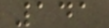141
